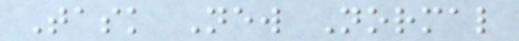Task New Normal
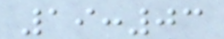19:03
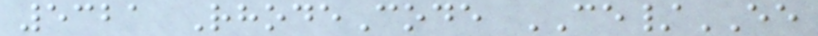5321 RhodeCode CE/EE
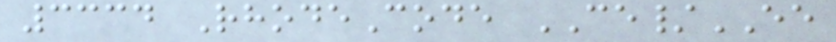3334 RhodeCode CE/EE
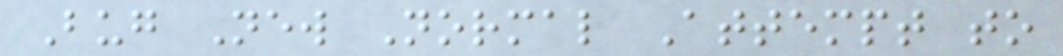Bug New Normal Attempt to
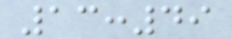13:49
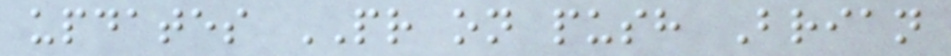updates PR on push Brian
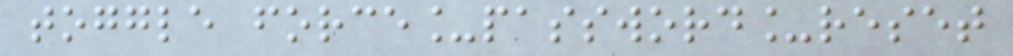toggle force_password_reset
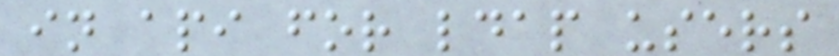in api for ldap users
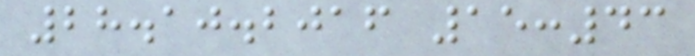28.10.2016 15:43
